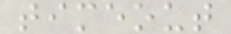timeout
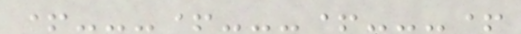+---+---+---+
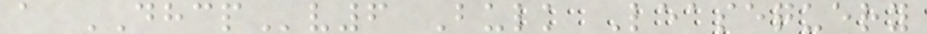a DHCPv6 Bulk Leasequery
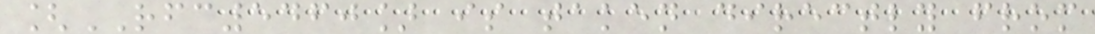[RFC5460] is taken directly from
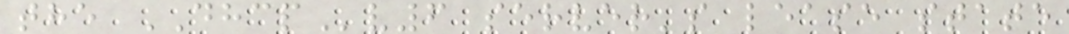the DHCPv6 server's lease state
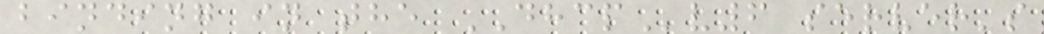binding in the DHCPv6 server's
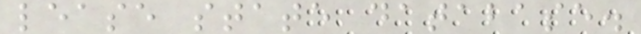lease state database.
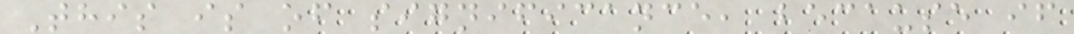This is of significance, because if
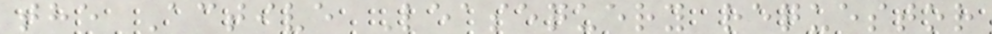the Active Leasequery requestor
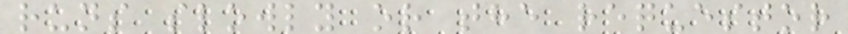runs slowly or the requestor
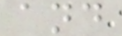and
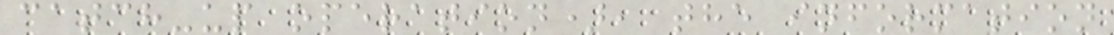catch-up operation), the information
